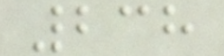238
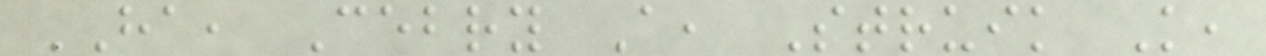HA, Cebry A, Struik K,
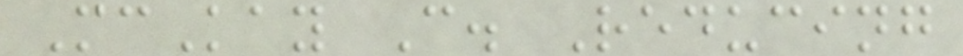McKay C. Reducing
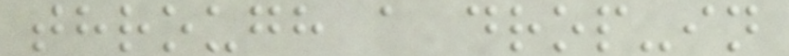through a drop-in
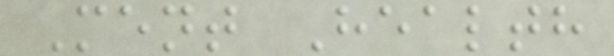Ment Health
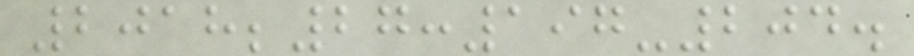2018;27:197-204.
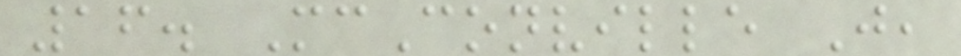16. McConville J,
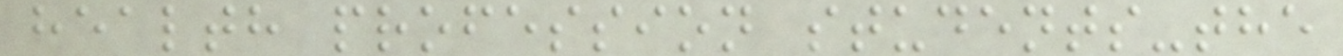health profession students-the
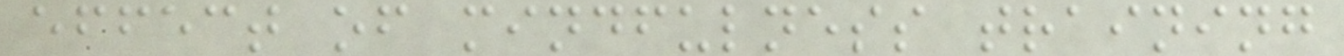effect of mindfulness training
